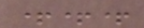+++
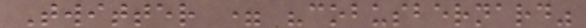Twitter = "cobusbernard"
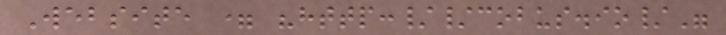Website = "http://cobus.io/"
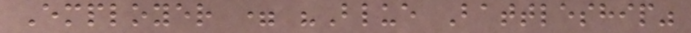Employer = "Blue Battleship"
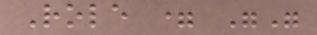Role = ""
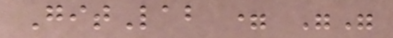GitLab = ""
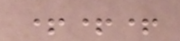+++
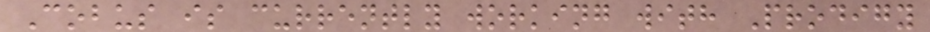Cobus is currently working with Prodigy
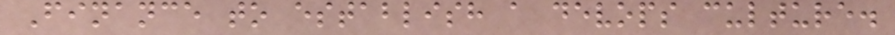Finance to establish a devops culture.
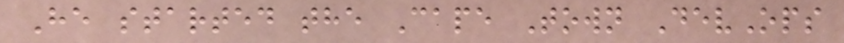He started the Cape Town DevOps
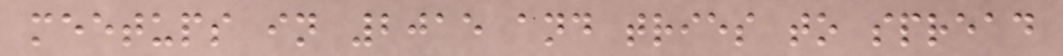meetups in 2015 and tries to spread
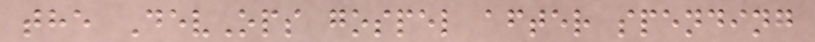the DevOps gospel after spending
